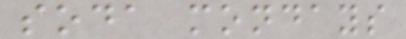soda mondays
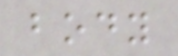body
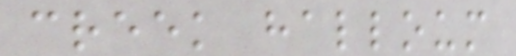creek halloum
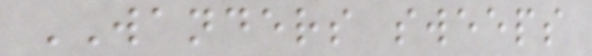WANDERS sweeps
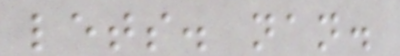lets. nan.
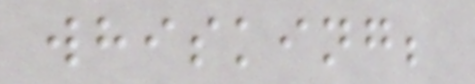whisking;
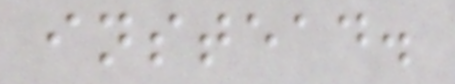instead.
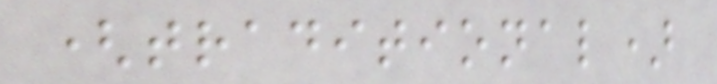(traditional)
